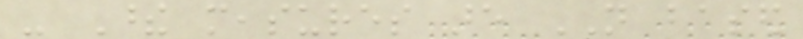- These measures are NOT based
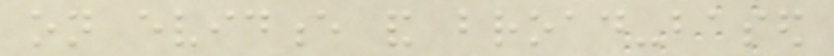on evidence and broad-based
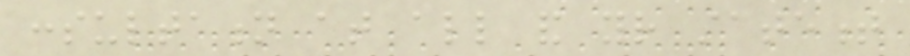consultation at all and your statement
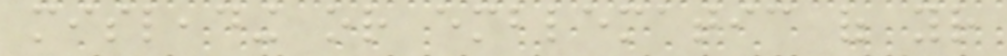misleading or emblematic of your
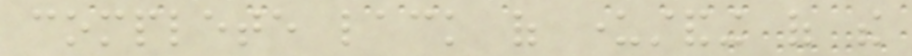complete lack of understanding of the
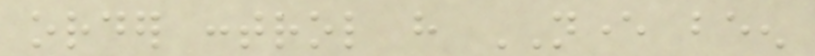order control have NEVER been
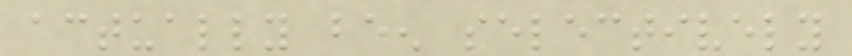actually been selectively
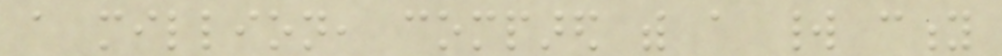a million, compared with a world city
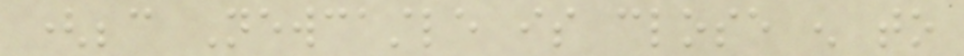(because Newcastle is close enough to
